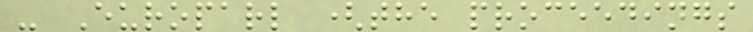- Europarl (the proceedings
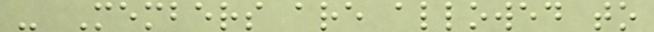- Members are allowed to
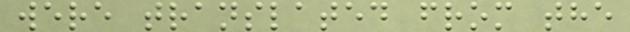were translated from the
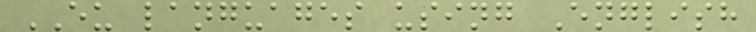EU languages using English
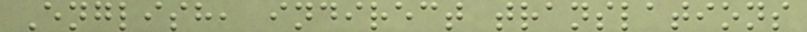English, indirect translations
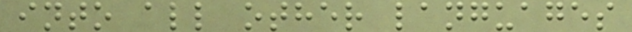into all other languages
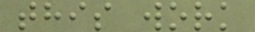this work
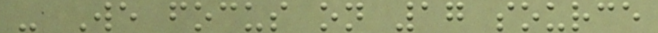- We focus on 17 source
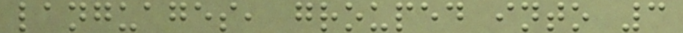languages, grouped into 3
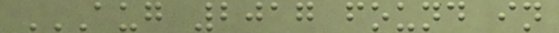AUG 2017 FOUND IN
